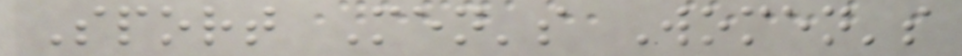Sport Men's Women's
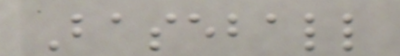Baseball
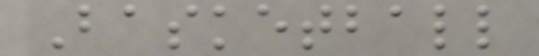Basketball
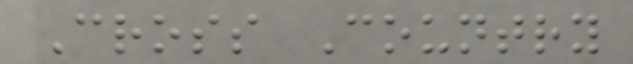Cross Country
